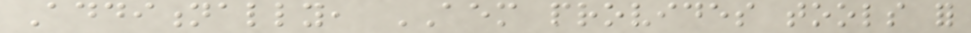Additionally, AEM provides tools for
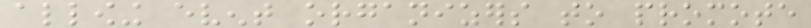allowing event organizers to promote
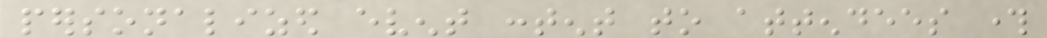personalized event content to attendees through
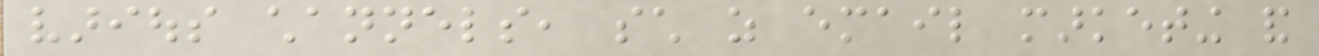various channels, such as email marketing and
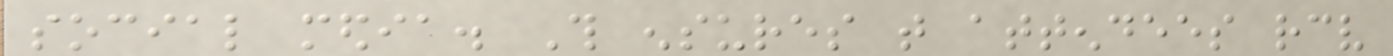social media. This ensures that attendees receive
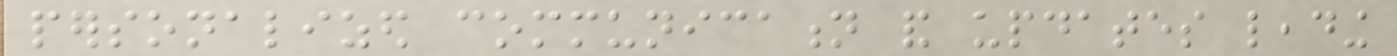personalized communication and updates leading
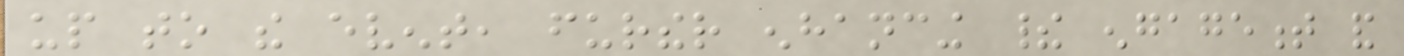up to the event, further enhancing their engagement and
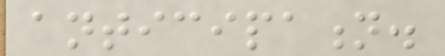anticipation.
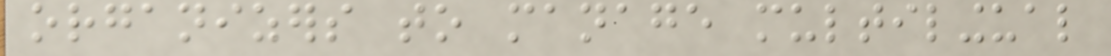organizers to manage multilingual
